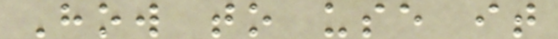How to use it
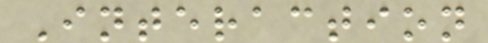Interaction
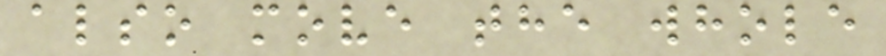also move the whole
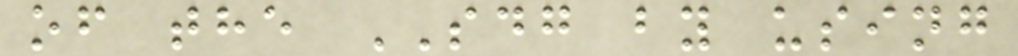of the SDG by using
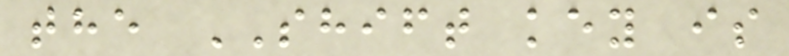the SHIFT key is
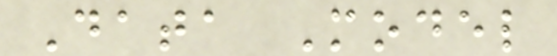Data Model
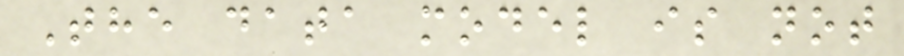The data model is not
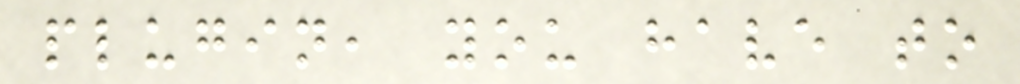plugin, you have to
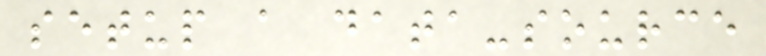setup a data-source
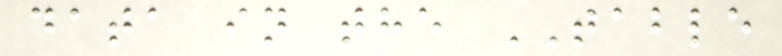data in the TABLE
